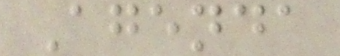Agenda
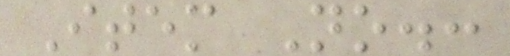Item No.:
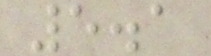5.1
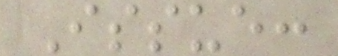Issue:
